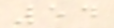54
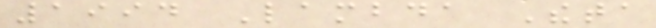1994 Lambda Theta
